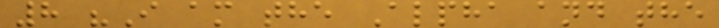8 "I am the Alpha and the
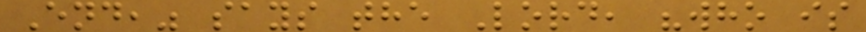End," says the Lord, "who is
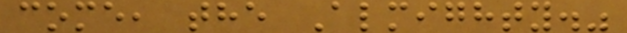come, the Almighty."
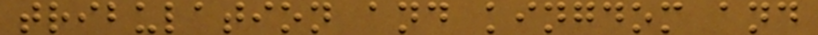tribulation and kingdom and
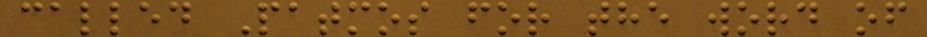called Patmos for the word of
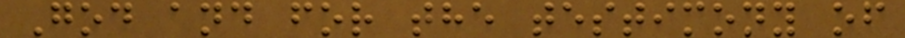God and for the testimony of
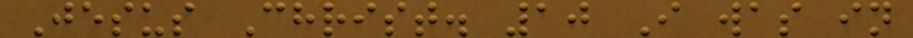Jesus Christ. 10 I was in
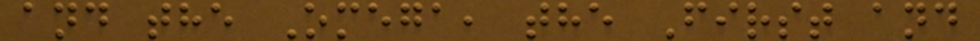and the Omega, the First and
